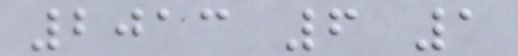2013 6 1
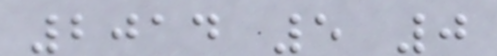2014 5 0
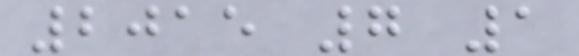2015 7 1
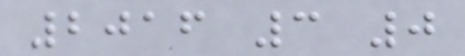2016 3 0
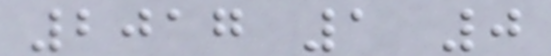2017 1 0
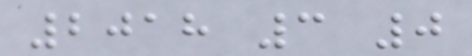2018 3 0
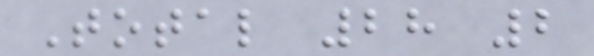Total 28 2
